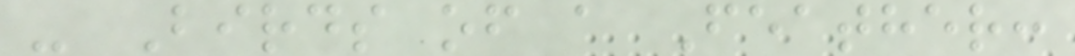- Birds of a Feather:
